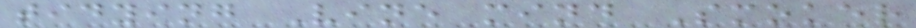tidying Vine mind Smoker
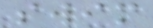swim
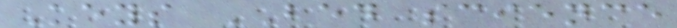Keys BED science
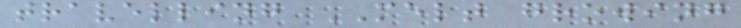travelling MELT growing
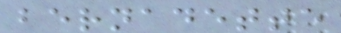bernadette
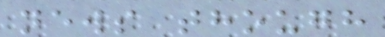news though
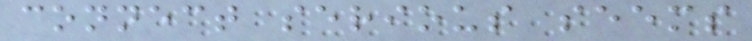connect serious seems
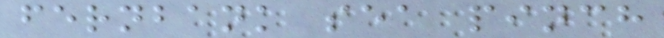fernbank sea pinch
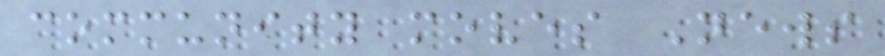community moves News
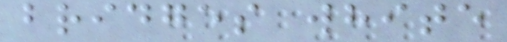bridges white
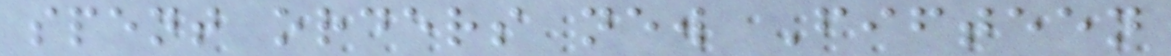spent orders new Fifteen
